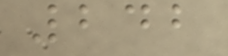242
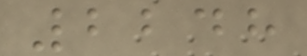2248
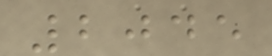2045
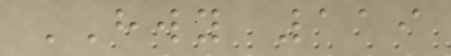HWY 119
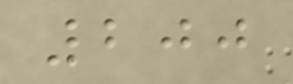200
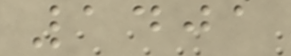1401
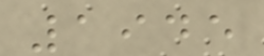1945
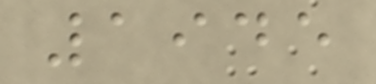1945
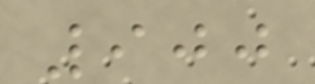900
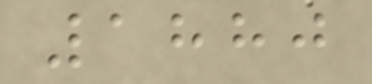1880
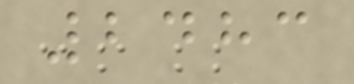2483
